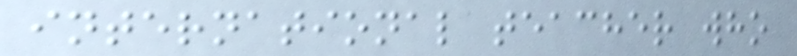international teacher who
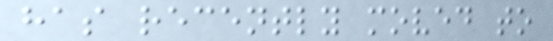has recently moved to
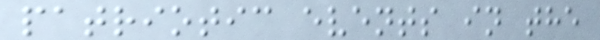patriotic events in the
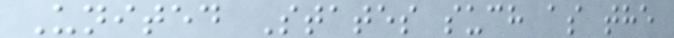United States such as the
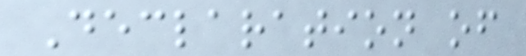Declaration of
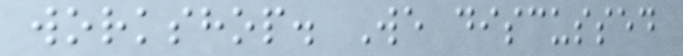workshop. We discussed
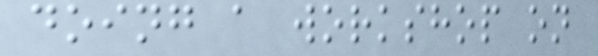doing a workshop on
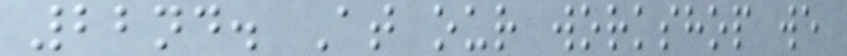22nd. At our workshop we
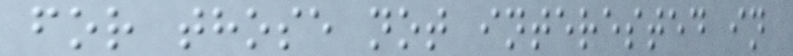for those not interested in
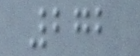272
